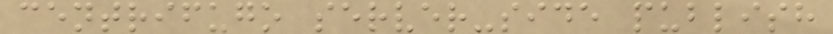centrifugo server-side publish
